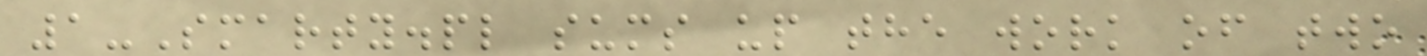1-Smarty.pl sums up the work of two
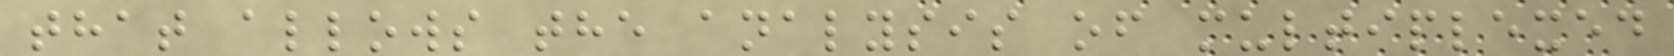that allows the analysis of multiplexed
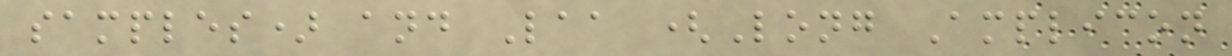samples) and Laa (Long Amplicon
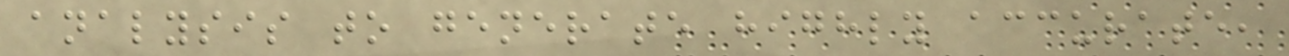analysis to generate highly accurate,
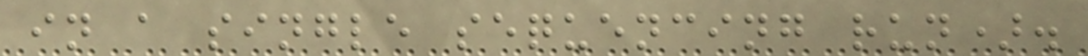in a single sequencing run).
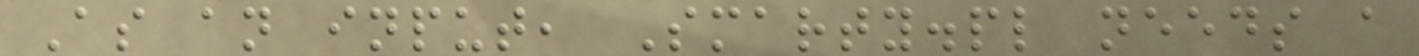As an input, Smarty.pl needs a
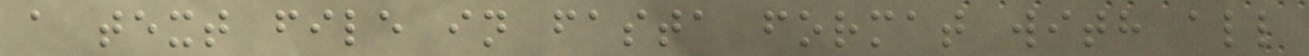a text file in fasta format with all
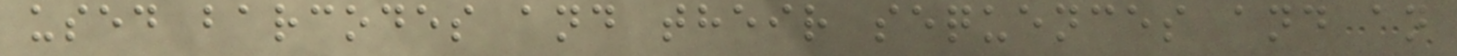used barcodes and their sequences and an
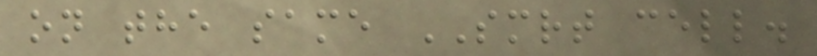on the same SMRT cell.
